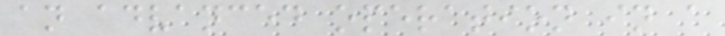an advanced operation in a
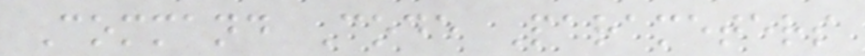Command Code Parameters
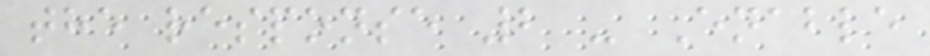the response 2 - Enable
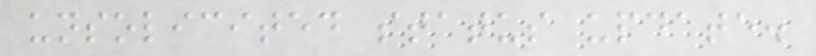unsolicited status update.
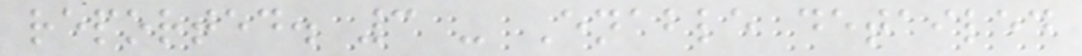reported. 3 - Enable detailed
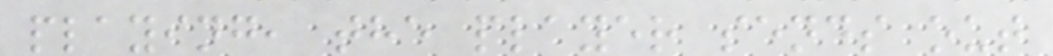playing, the player sends out
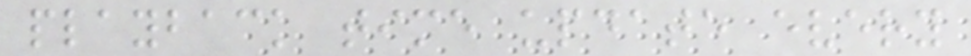playback time update every
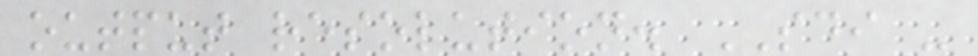output resolution. SDI -
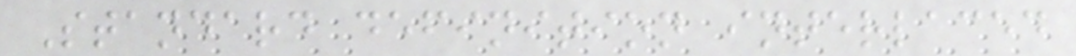Standard definition interlaced
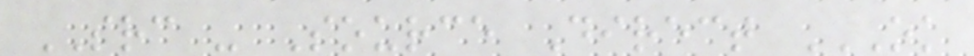SRC - Source Direct OK
